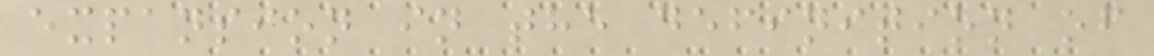expansion in the definition of
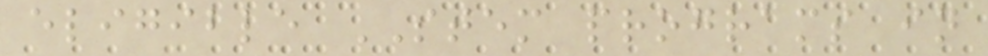eligible STEM programs in
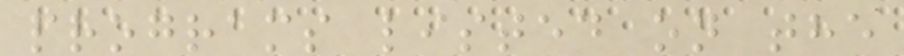programs listed on the
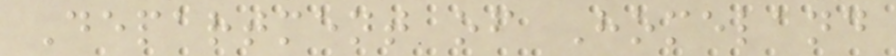Department of Homeland
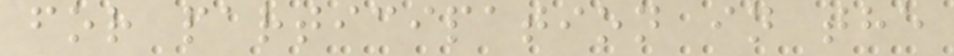for participation in the
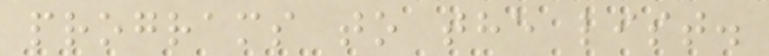programs to the list.
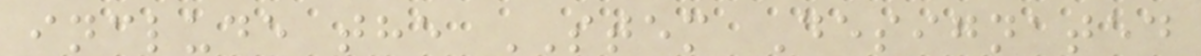include the STEM Designated
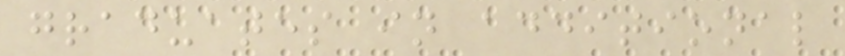graduates in additional
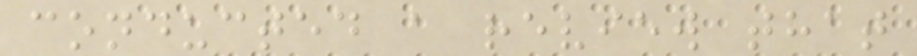conducted a review that
